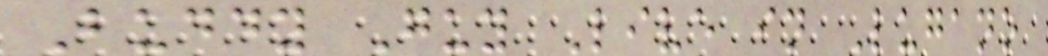Buddy Guy Live in Lugano
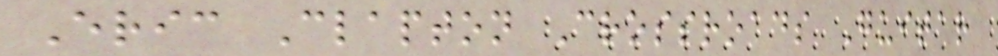Eric Clapton Crossroads Guitar
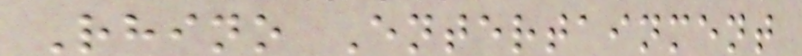Rhino Entertainment
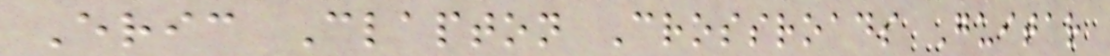Eric Clapton Crossroads Guitar
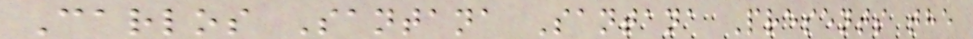Carlos Santana Santana Presents the
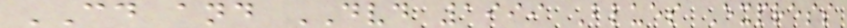CD and DVD 1999 Blues Express
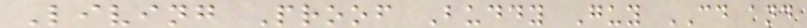Living Proof Buddy Guy CD and
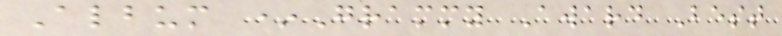Album *Grammy Award Best
